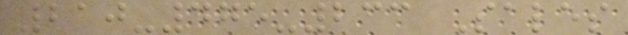210-475-233 Sales
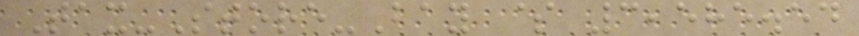Tax-Store-Bay $ 3,585.54
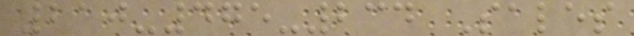210-475-234 Sales
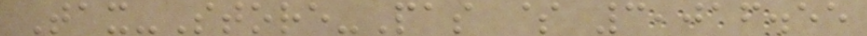Tax-Store-Pas $ 3,016.55
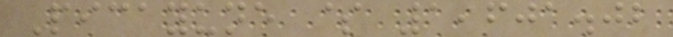Picayune $ 1,601.02
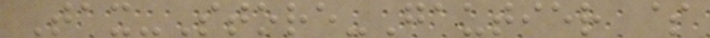Tax-Store-Gautier $
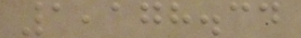1,178.34
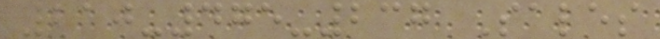210-475-237 Sales
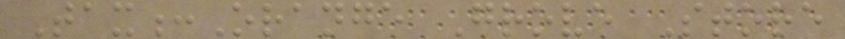Tax:Orange Grove Store
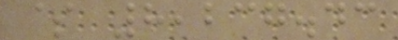$ 8,237.43
